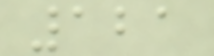121
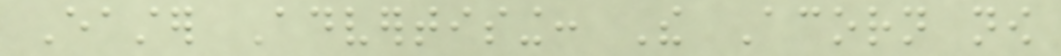Easter Advertising: The Acorn now
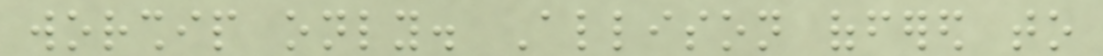worship only. Allison offered to
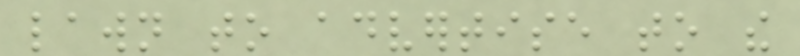lawn to advertise to the
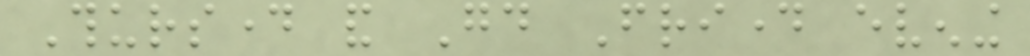Thursday and Good Friday evening
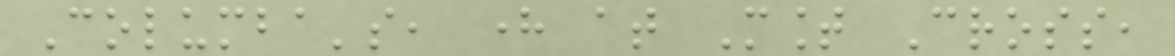Columba's, here at Mount Cross,
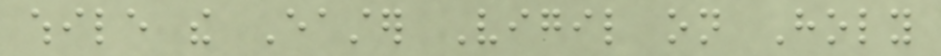while the Easter Vigil on Holy
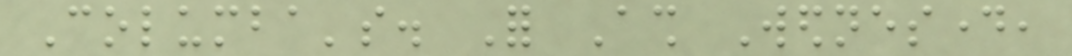Columba's. For Ash Wednesday,
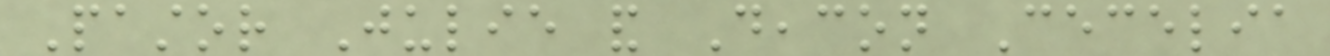Pastor Julie and Deacon Cecelia
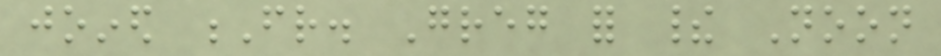joined Fr. Greg for their Noon
